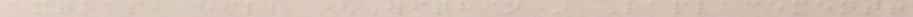extras, hill (Within) Replacement!
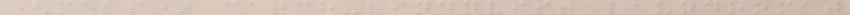(peas) catch-lindqvist laundromat
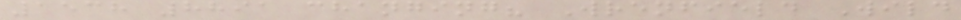1538 8891 changing? Wrenfield Wild
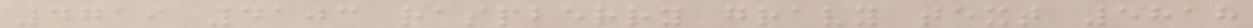4719 4103 raspberry gravy text 5818
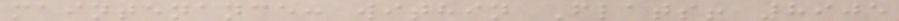maintenance: within Flats! 8905
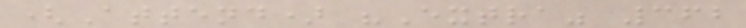(Attend) "Extra" 362
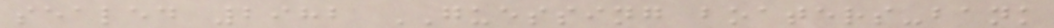sealed 2982 GUESSING boaters-bank
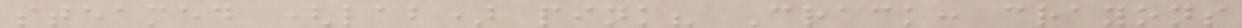steamed (lab) pink? Crack: crayons
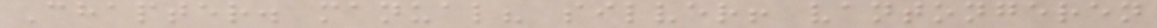Chapter. manual? silver! vantongeren
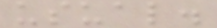usual.
